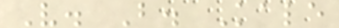V. B. Kale
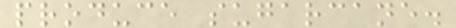produce sugarcane.
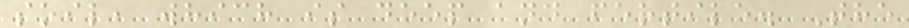soil, which is deep and fertile. The
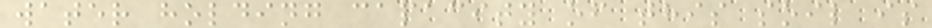water holding capacity of this soil is
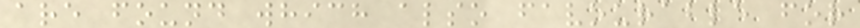are found which also favourable for
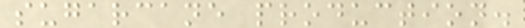sugarcane production.
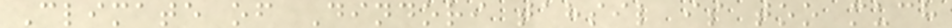Climate of Dindori tahsil is too much
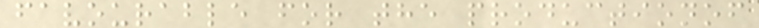favourable for the productionof
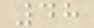48
